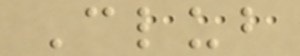Club
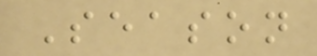Season
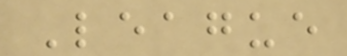League
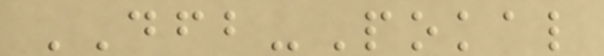DFB-Pokal
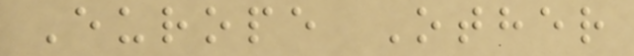Europe Other
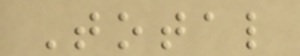Total
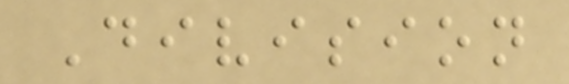Division
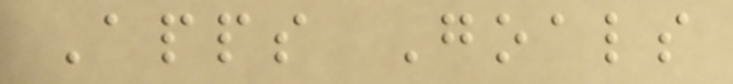Apps Goals
